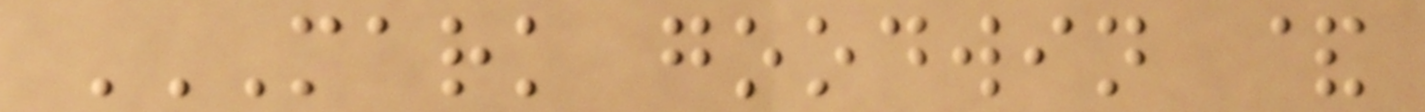MARK GOODWIN &
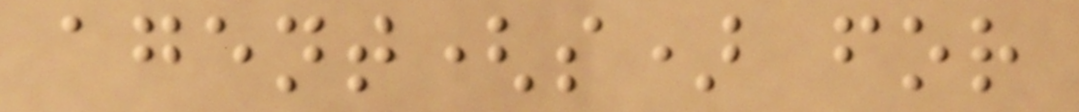agent(s) for
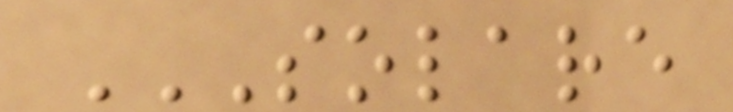SOLARE
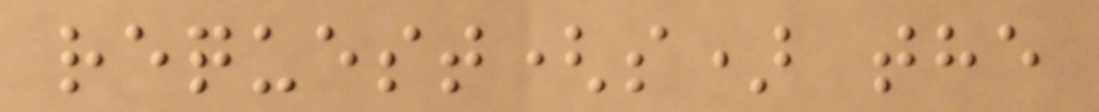request(s) the
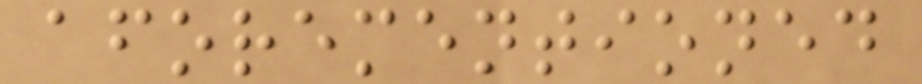aforementioned
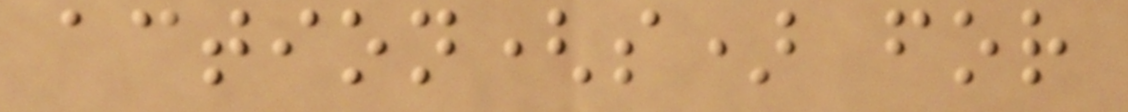action(s) for
